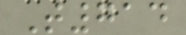T714
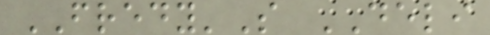FREDY'S DELI
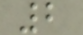2
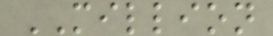MILLION
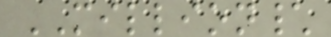MILLION\
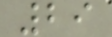29
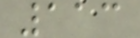113
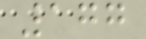177
